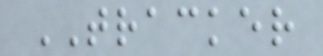TRACKER
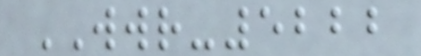WWR-5222
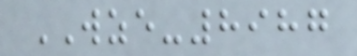WZE-8987
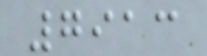7913
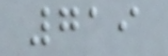719
